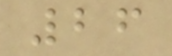26
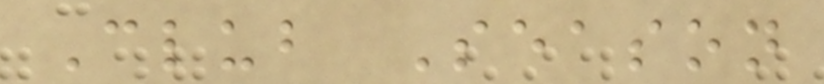Club Season
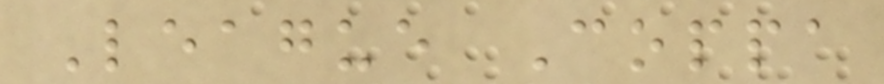League Coppa
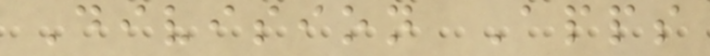Division Apps
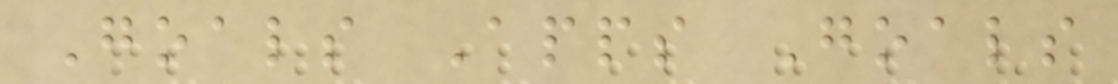Goals Apps Goals
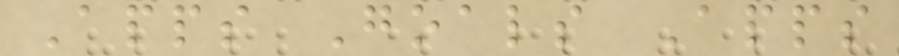Apps Goals Apps
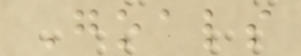Goals
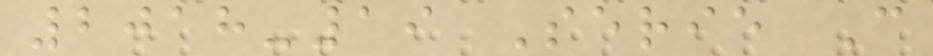2018-19 Serie C
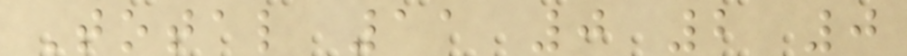Total 11 0 2 0
